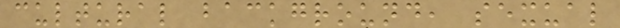cultural background, sexual
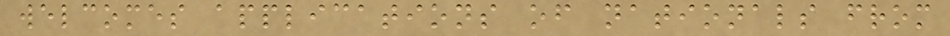welcomes applications of nationals from
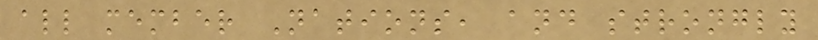all member Nations, and strongly
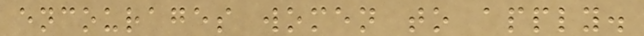encourages women to apply.
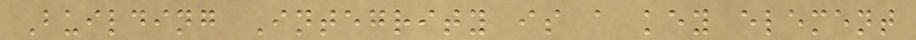Building Integrity is a key element
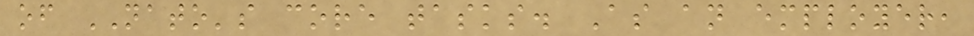of NATO's core tasks. As an employer,
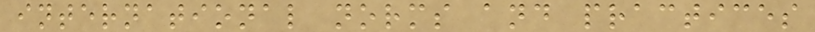international norms and practices
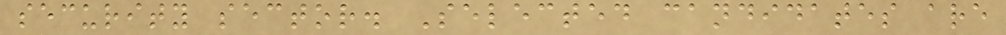security sector. Selected candidates are
